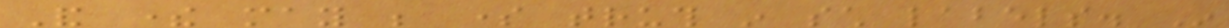And there may be some truth in such labels. In
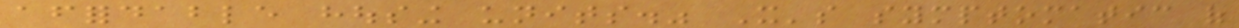affordable housing units." It's symptomatic of
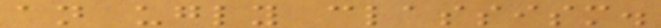an ugly classism.
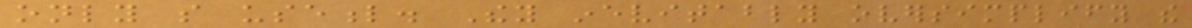only so useful. They inevitably oversimplify the
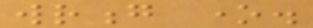wrong one.
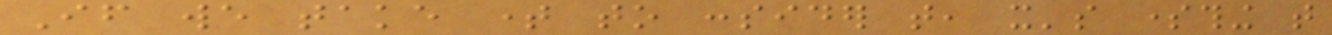If we take time to consider that, it's something that
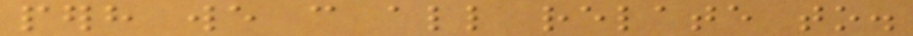perhaps we can all relate to.
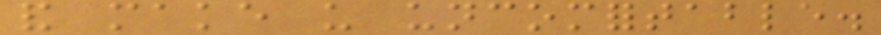and make us uncomfortable.
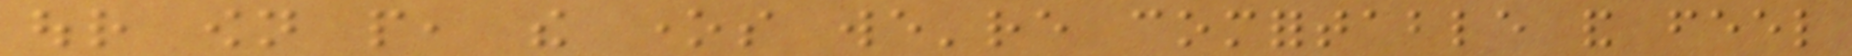our own people, the ones we're comfortable and feel
